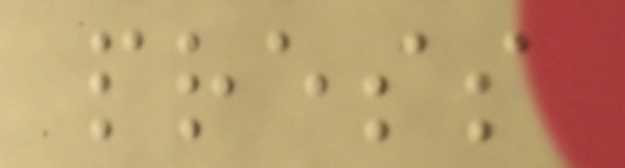press
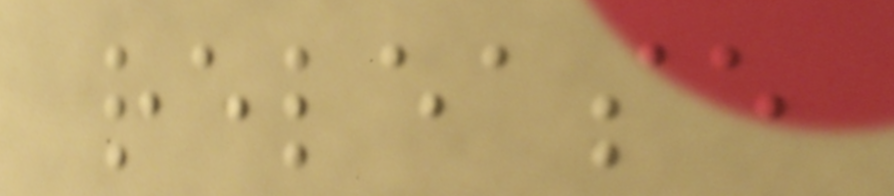release
